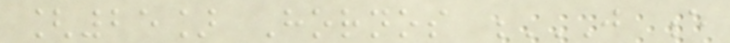[25] Hornos J E
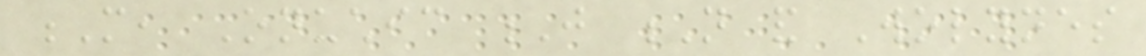M, Onuchic J N and Wolynes
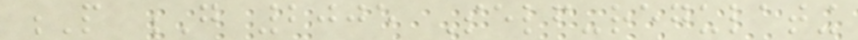P G 2005 Self-regulating
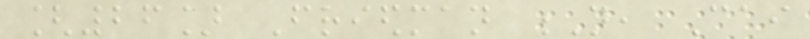[26] Friedman N, Cai
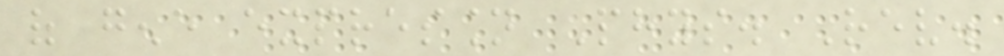of gene expression Phys. Rev.
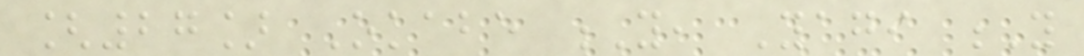[27] Okabe Y, Yagi Y
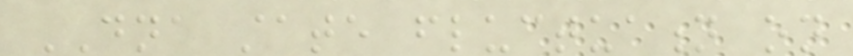DNA state fluctuation on
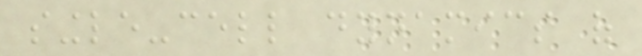single-cell dynamics of
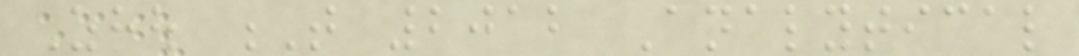Zhou T 2012 Analytical
